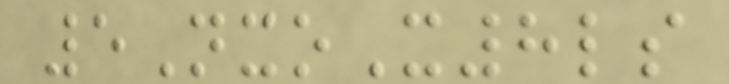5NxoX8ls
